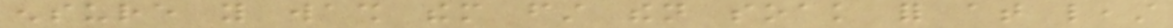ensure you wash them first then soak for at least
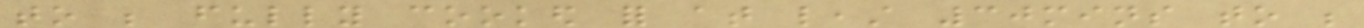to be fully cooked for at least 30mins to be
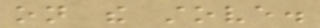on the stove.
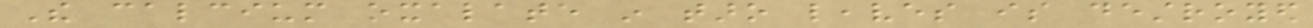The calcium oxalate in taro leaves is destroyed
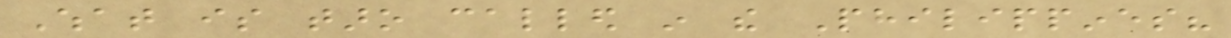What is taro called in the Philippines?
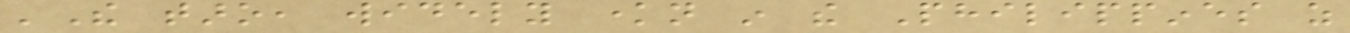'The taro, widely known in the Philippines as
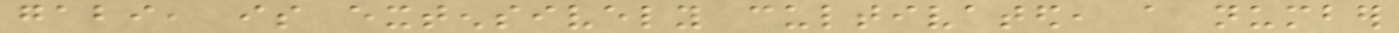gabi, is extensively cultivated, a number
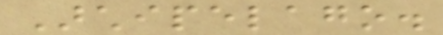Archipelago.
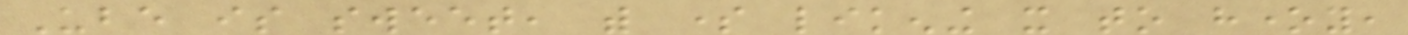Ube is sweet, with some likening it to honey,
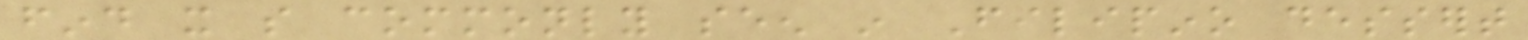find it so commonly seen in Filipino dessert
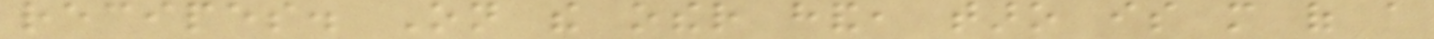recipes. On the other hand, taro is more of a
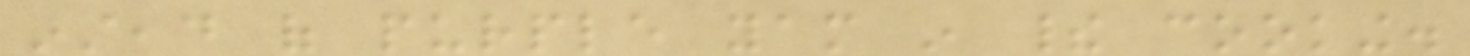instead of purple yam in their cooking.
